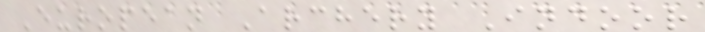European Archery Indoor
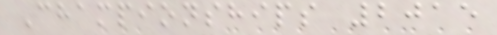Championships 2015
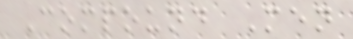Compound Men
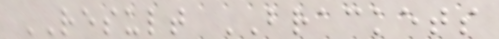RESULT BRACKETS
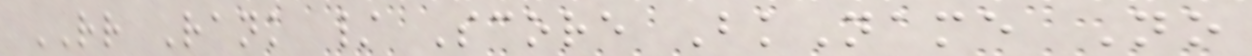RR Rank / Score BkName No
